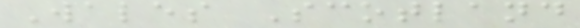Wales Scotland
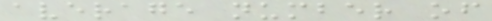average number of
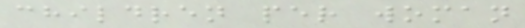children per woman
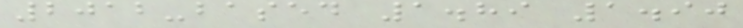2012-based 1.89 1.90
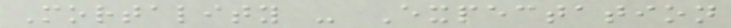Mortality - Expectation
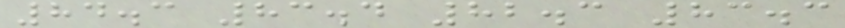84.3 83.4 82.3 83.3
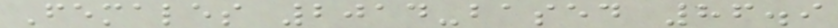Females 2014-based 86.9
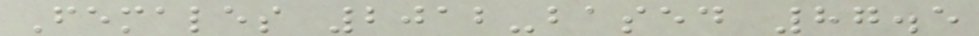Females 2012-based 87.5
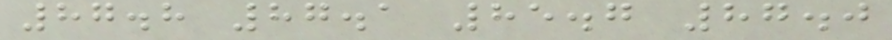87.8 87.1 85.7 87.0
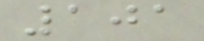101
